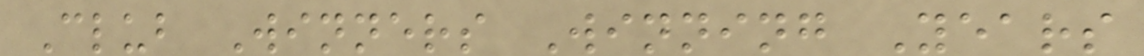Club Winners Winning Years
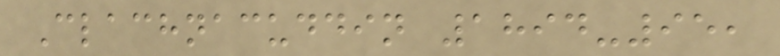Clachnacuddin 1894-95,
